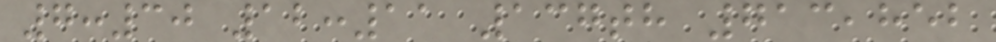7:30 12:11 137th 713,852
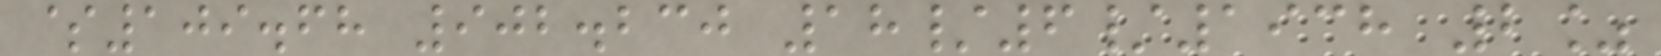$109.68 902.230 18/6/1938 2%
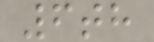6th
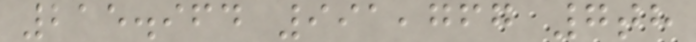215.964 991,767 7th
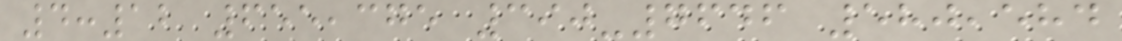4:12 655,375 390-7646 580,584
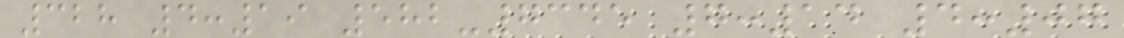328 4:19 582-7345 7:14 4:07
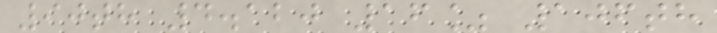90th 4.120 16% 106th
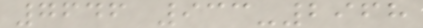7646 933-2968
